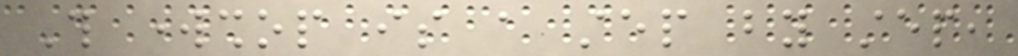This workshop is a step by step,
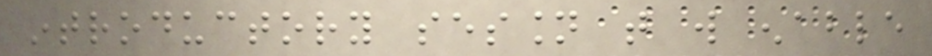introductory session that will enable
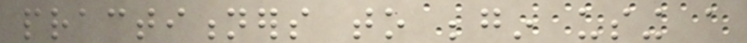practitioners to begin using a
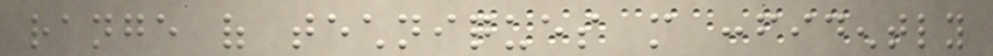range of techniques more confidently
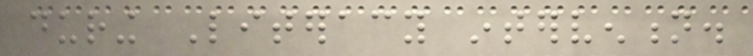during Literacy intervention.
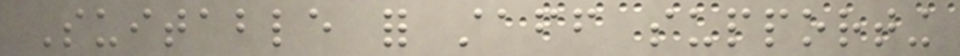Suitable for staff supporting
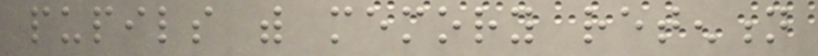pupils with memory retention
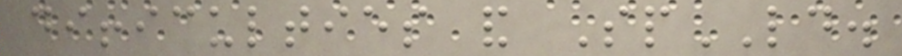difficulties and SpLD.
